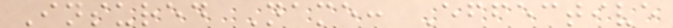Insured Name: Effective
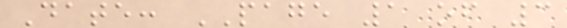Date: PAGE 1 of 3
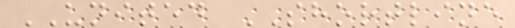UNITED SHORTLINE
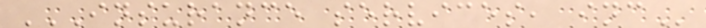INSURANCE SERVICES, INC
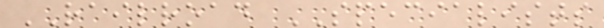RAILROAD SPECIALISTS
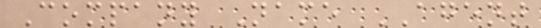Company Name AGENT
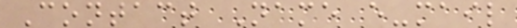Contact Name e-mail
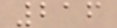216
